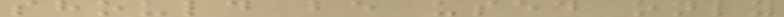should be used only
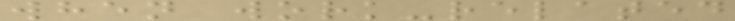when work-related
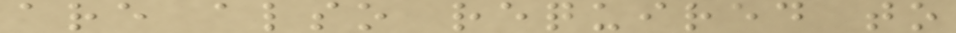are also required to
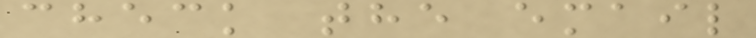check the email
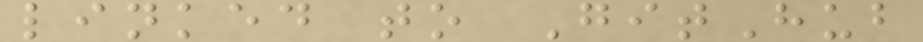linked to GitHub
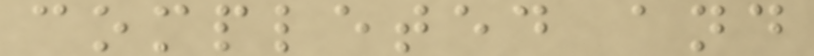completed and
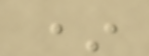*
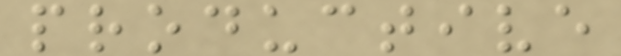productive
